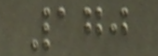170
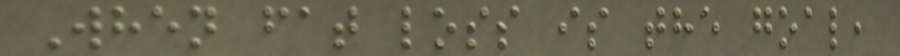When fat loss is the goal,
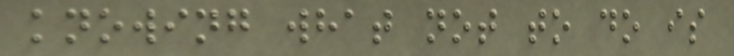knowing what not to do is
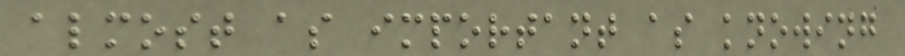almost as important as knowing
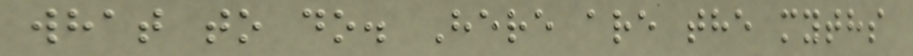what to do. Here are the myths
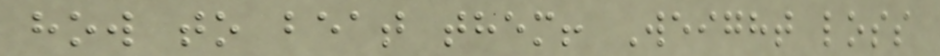how to beat them! Weight loss
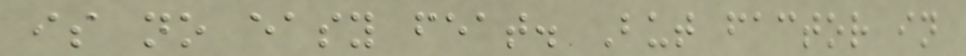is no easy feat. But factor in
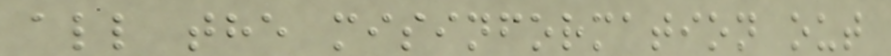all the misinformation out
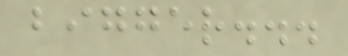bigger...
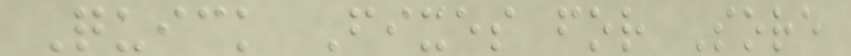Quick Fixes for Sore
